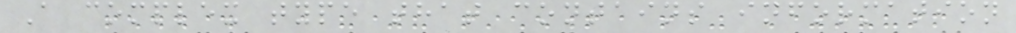A complex type that contains information
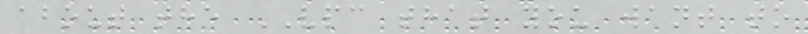about the VPC that you want to
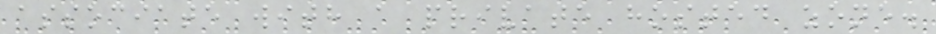associate with a private hosted zone.
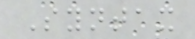Syntax
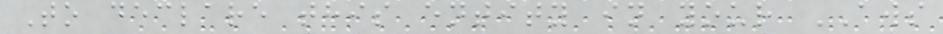To declare this entity in your AWS
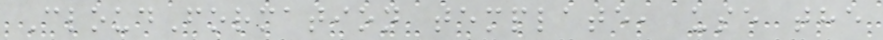CloudFormation template, use the
